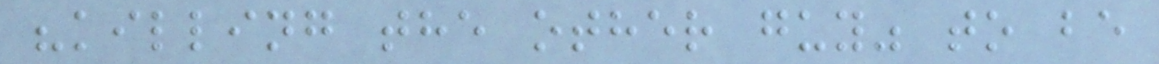"killing the other guy" to be
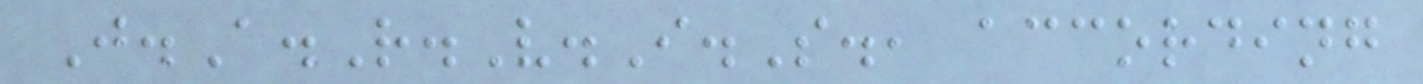J.A.R.V.I.S., according
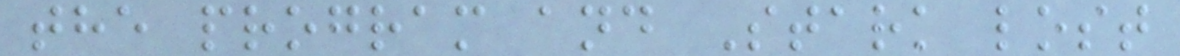the program and Stark lost
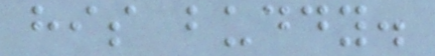his buddy.
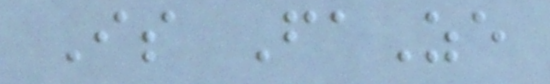Is FaZe
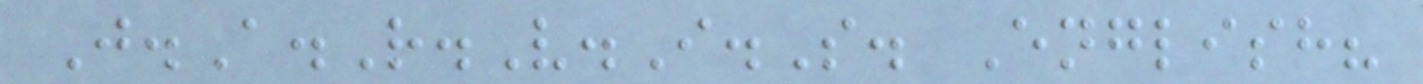J.A.R.V.I.S. English?
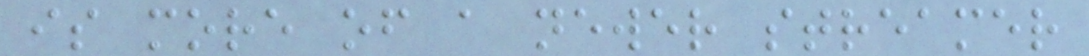is more of a newer streamer
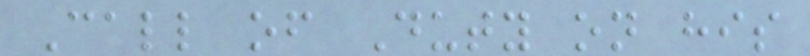Call of Duty on his
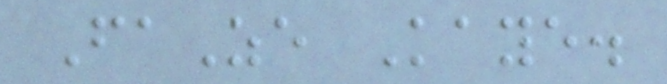FaZe Kaye.
